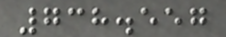738.557
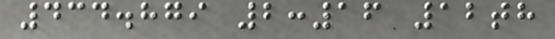434.879 2:16 12th
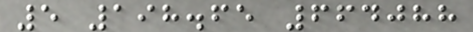5 198.65 664088
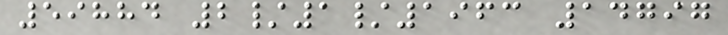59884 2/1/1963 14797
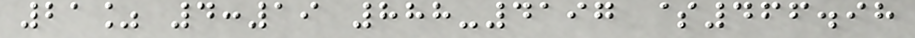21% 4:19 888-4197 $466.98
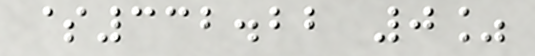$332.22 0%
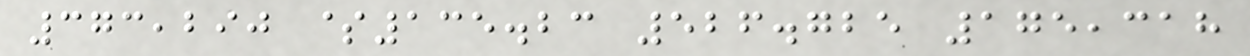373,290 $135.23 526.725 175,318
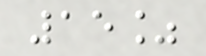15%
